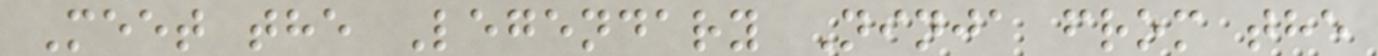Meet the Legendary Ninja from the
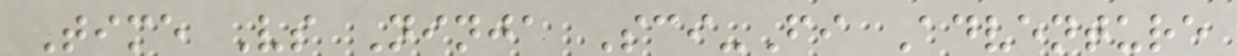Time Vs Ninja Sci-Fi Adventure
